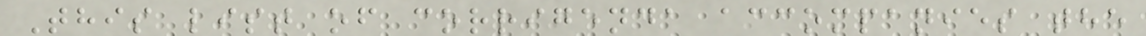This list of corrigenda accompanies the
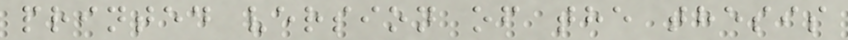printed version of the thesis
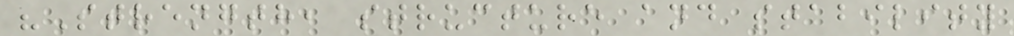"Strength, structure and stability
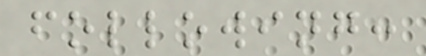following:
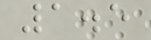1.5
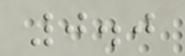0.0
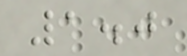1.0
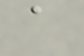a
